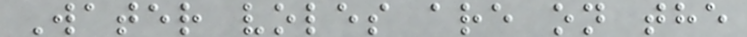Water voles are on the
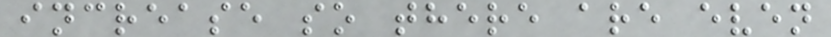increase so there are even
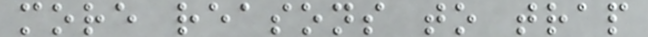more reasons to trap
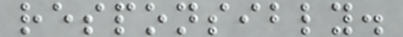responsibly.
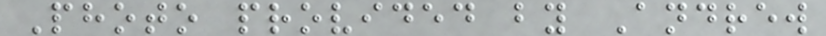Photo provided by Andrew
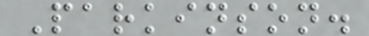Parkinson.
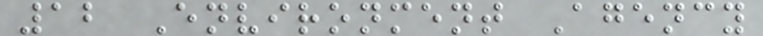12 Environment Agency
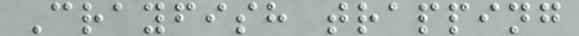Crayfish trapping
